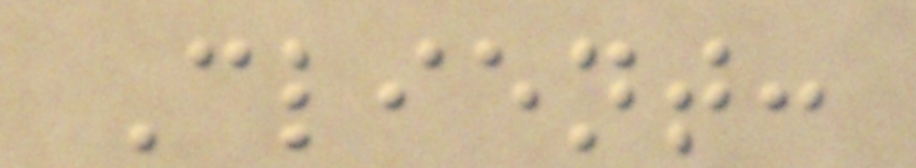Client:
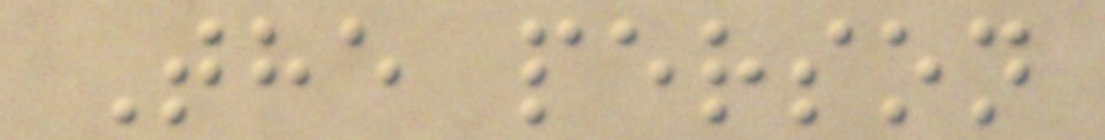The person
